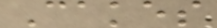Cakes
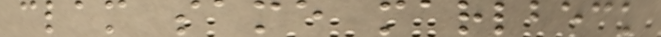clam same marlbeck
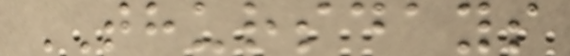THURSDAYS
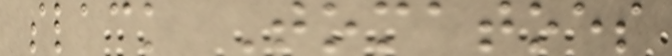slack Tomatoes
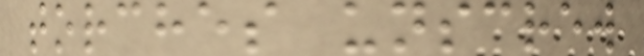torches unscrew
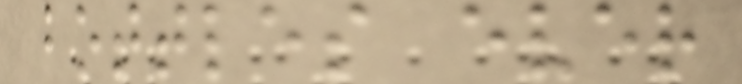bottles ever
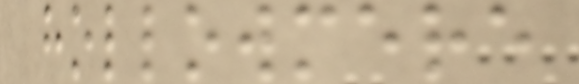hollowmere
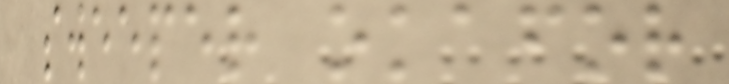sweeper okafor
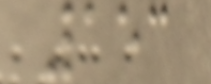153
